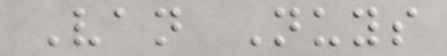Van Nuys
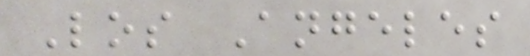Los Angeles
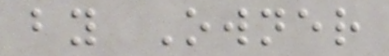by Owner
